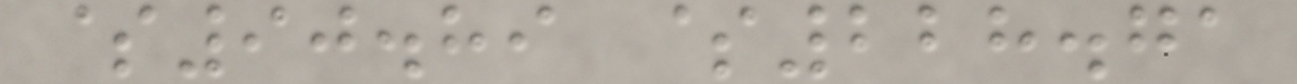$90.89 $228.71
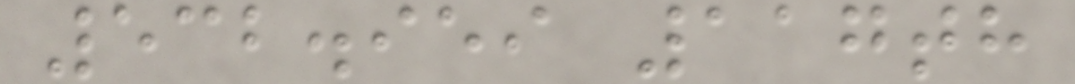532.959 117th
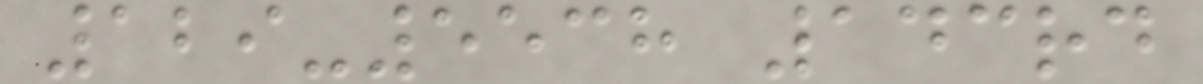129-5538 143rd
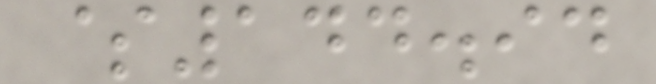$144.94
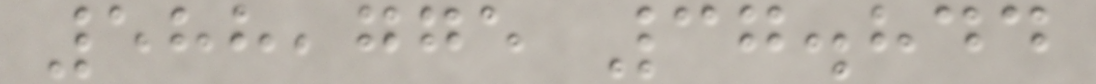588,775 37.844
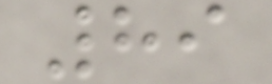89
